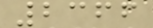2366
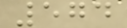574
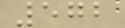572
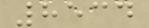8534
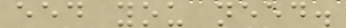eed you need.
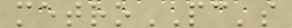metroPC's
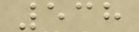538
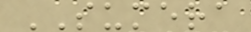SUMERA
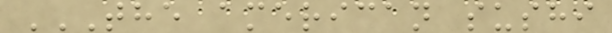THE AMERICAN SUSHI
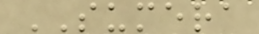SUMERA
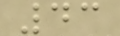43
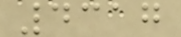4317
